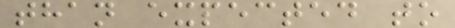than expected to
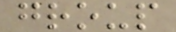group
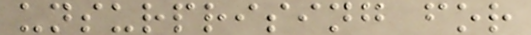unsurprising for
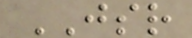JSR
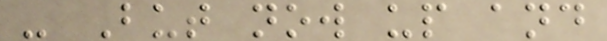- But now up and
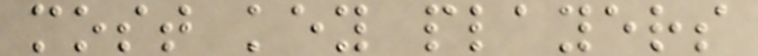most key players
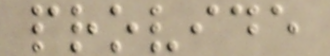provide
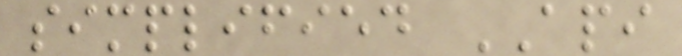simplified API
